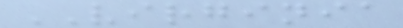VIRGINIA
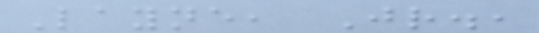Layne, Jr.,
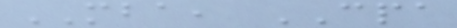MBA, CPA
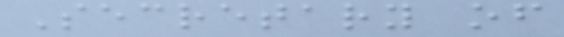Secretary of
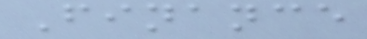Finance
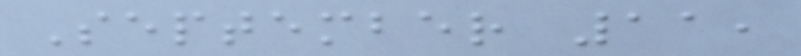September 11,
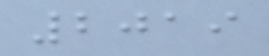2019
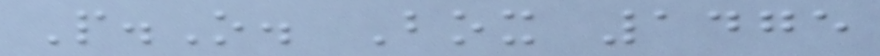P.O. Box 1475
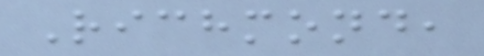Richmond,
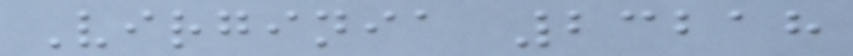Virginia 23218
